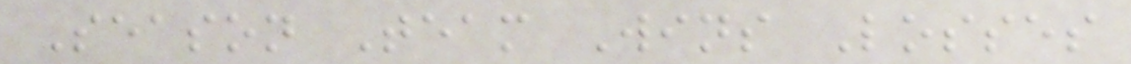Season Team Wins Losses
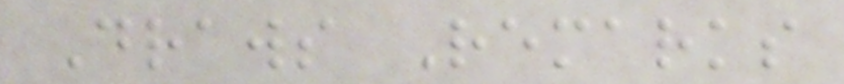Draws Remarks
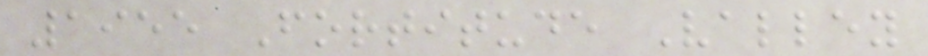1955 Fortitude Valley
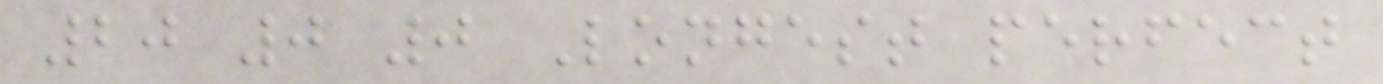20 0 0 Longest perfect
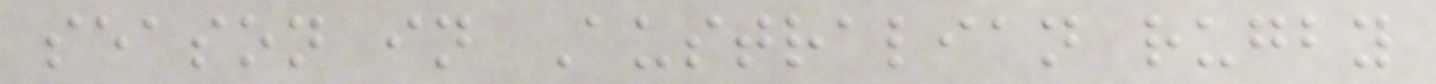season in Australian rugby
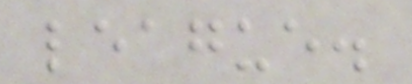league.
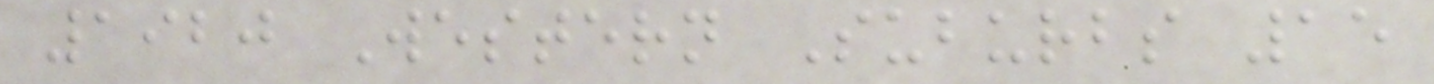1920 Western Suburbs 15
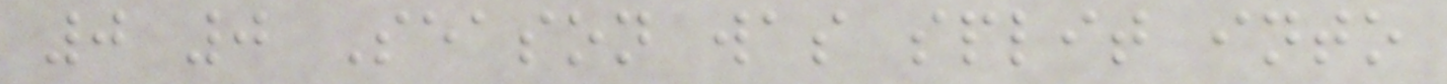0 0 Season was split into
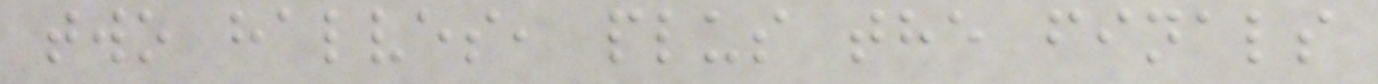two halves, plus the finals
